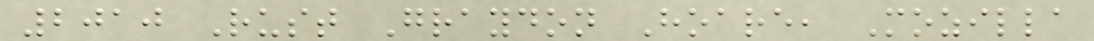2010 Rust Graydon Hoare, Mozilla
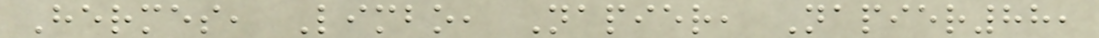Hermes, Limbo, Napier, Napier88,
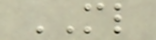ML
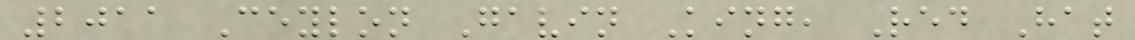2011 Ceylon Gavin King, Red Hat
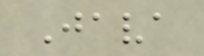Java
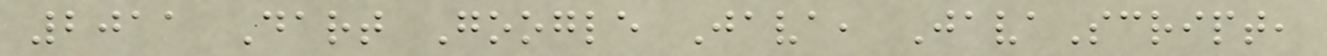2011 Dart Google Java, JavaScript,
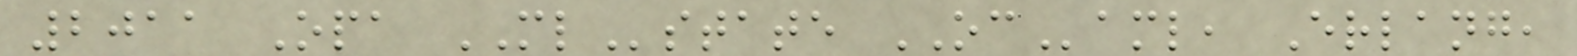2011 Opa MLstate OCaml, Erlang,
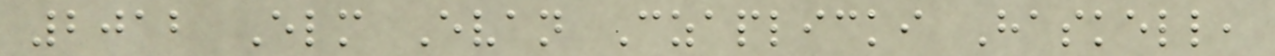2012 Elm Evan Czaplicki Haskell,
